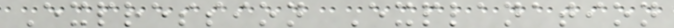Expression Explanation
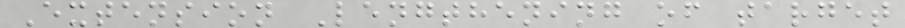Extension Lengthening of target
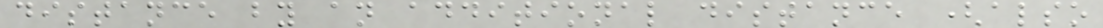distance by an additional distance (also
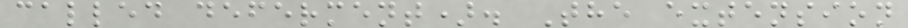called deferment). The extension
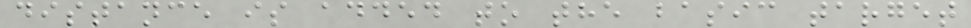distance is added to the basic target
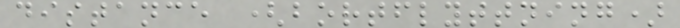distance (bortflyttning)
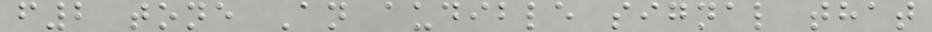f2 tone An audible signal that
